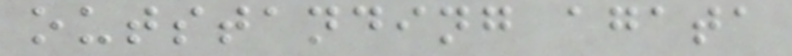outstanding agata
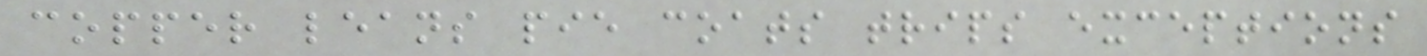copper leans pie coats trips exceptions
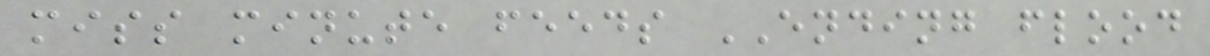miss minute feeds ENDING flood
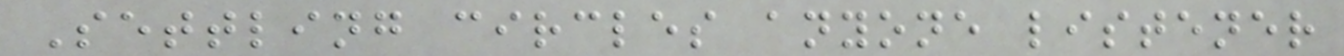Settling circles anyone listener
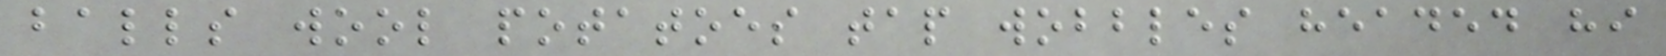balls wool potatoes tap wobbles headed hi
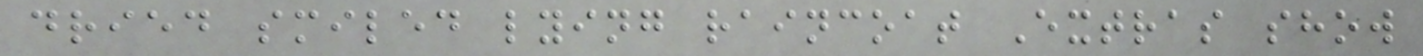dried smiled lying raincoat Extras show
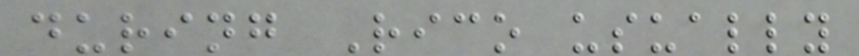during Rico usually
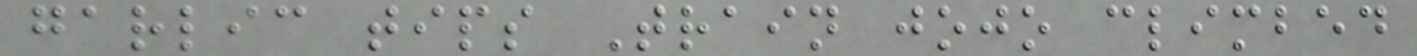garlic tips Train jojo climbed
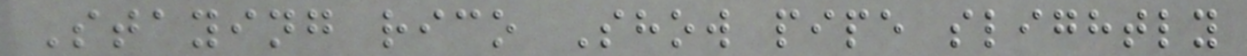Staying rico Show pipe slightly
